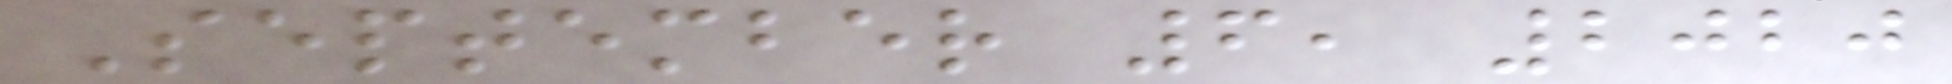September 6, 2020
